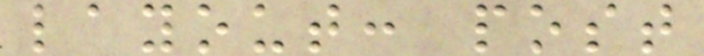layout: post
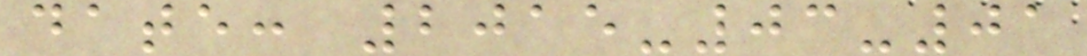date: 2015-03-01
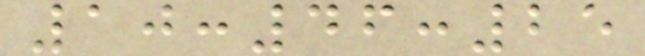10:46:25
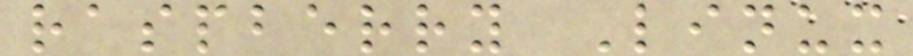raspberry Linux
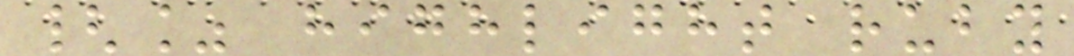{% highlight ruby
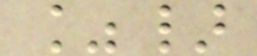%}
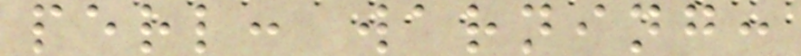perl: warning:
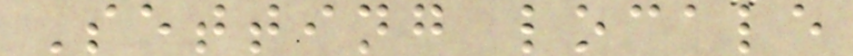Setting locale
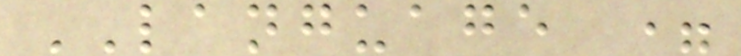LANGUAGE =
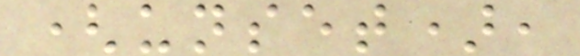(unset),
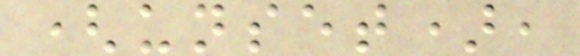(unset),
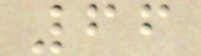66
